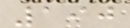190
